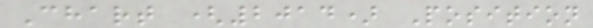Chart (2014) Position
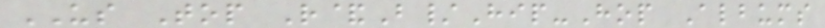US Top R&B/Hip-Hop Albums
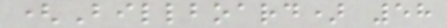(Billboard) 58
